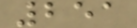251
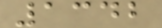1342
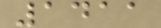1411
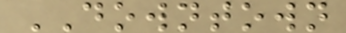DOWNTOWN
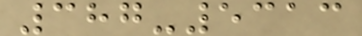387-5313
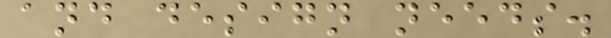and design needs.
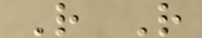R R
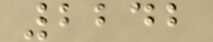2242
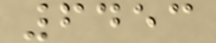6453
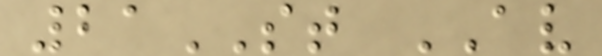21ST AV
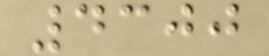4300
